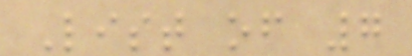List of 7
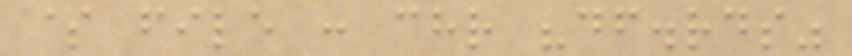$ file : chr "df.rds"
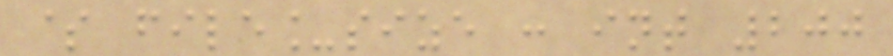$ file_size : int 200
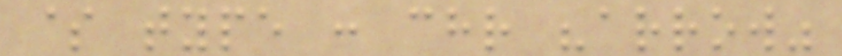$ type : chr "arrow"
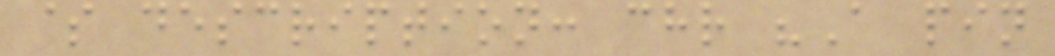$ description: chr "A pin
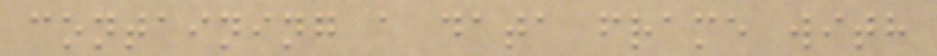containing a data frame with
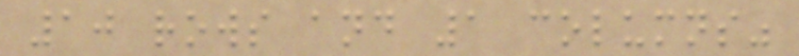10 rows and 1 columns"
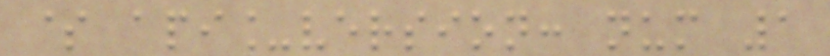$ api_version: num 1
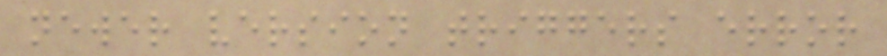newer version triggers error
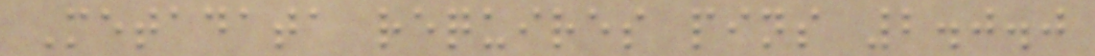Metadata requires pins 2.0.0
